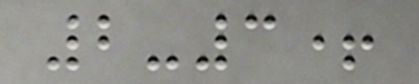2-3+
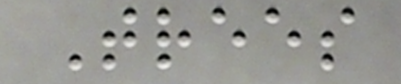Trees
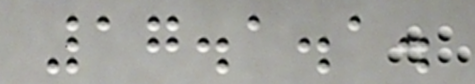17.1.1.
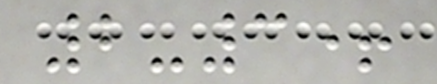2-3+
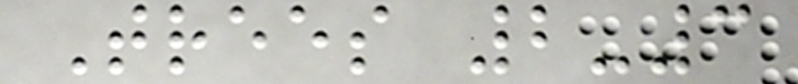Trees 2-3
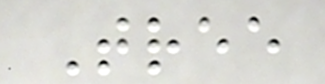Tree
